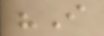"I
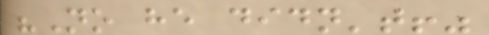"No he didn't!"
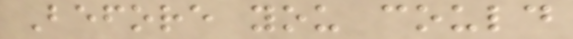Before you could
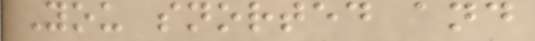You snorted and
